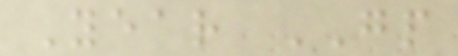Year GP
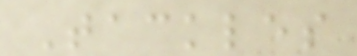Tackles
